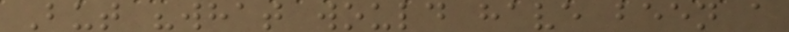But "what would have been a
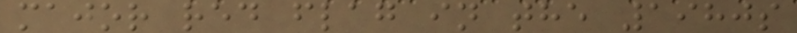major red flag in the 1980s
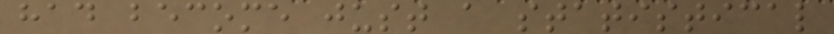had become just a statistical
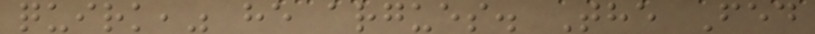quirk," he argues. The Fed
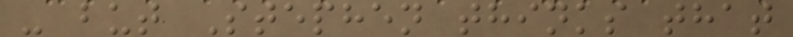- but Stephen thinks that
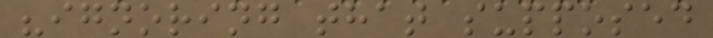"ignoring that supposed
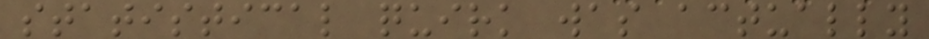statistical quirk was actually
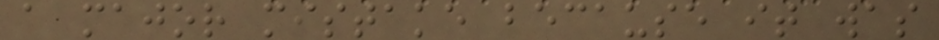a major mistake because it was
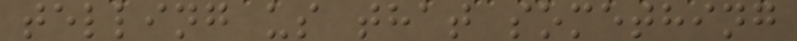telling us that something
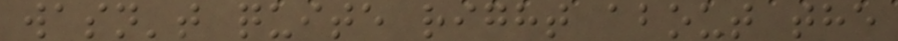wasn't quite right about the
